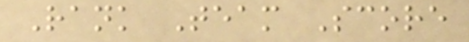Rank Team Score
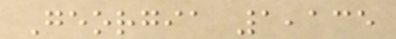Georgia 1,135
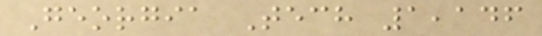Georgia Tech 1,146
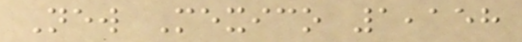New Mexico 1,158
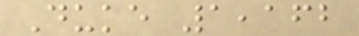Duke 1,162
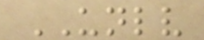UNLV
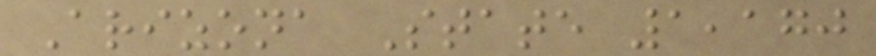Arizona State 1,170
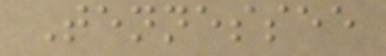Tennessee
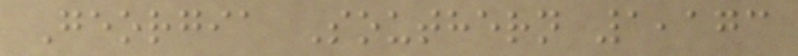Georgia Southern 1,173
